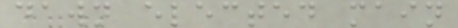dawn elected main
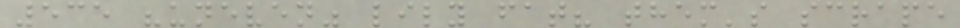535 "uneven" lily fat? them's scrape
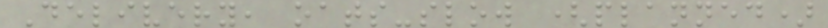Delivery, oats-slow (planned)
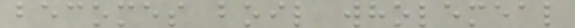becomes boil wholemeal
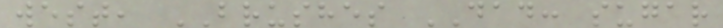west, BRUSHES DAD: sugar
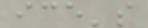ice's
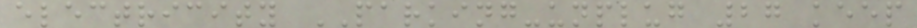electricity PARKING-unplug 27 keep
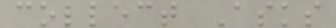collect Asks
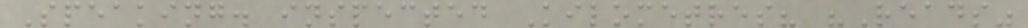Speaking. inspected Kilometres? "Reads"
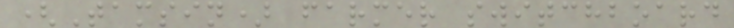(Tamsin) farmer switchboard
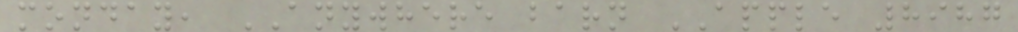monday, ANYWHERE barn APPLE 8987
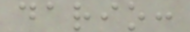dario:
